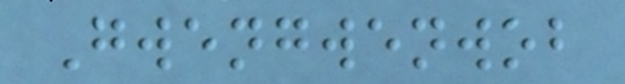Gwengwenwob
